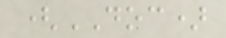(DOC)
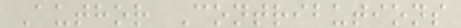Author Contributions
